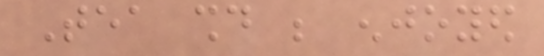Tea should be enjoyed
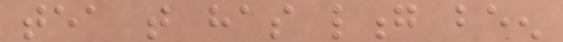tea that has long been
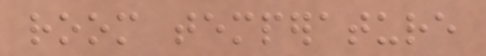room temperature
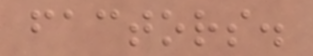factors.
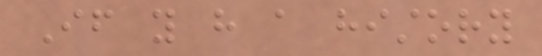If you have a history
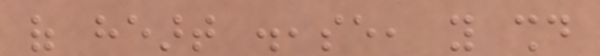of heart disease, you should
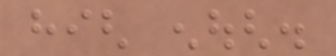high enough.
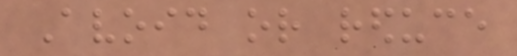Avoid or reduce
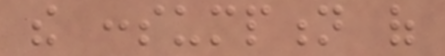the consumption of
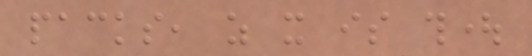packs, as it is thought
